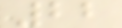22
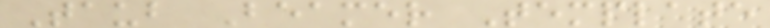Taub Beamer Template
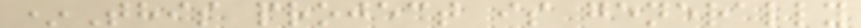*This project is generally
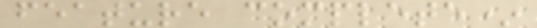feature complete*
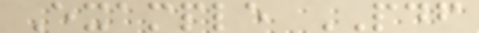Example PDF
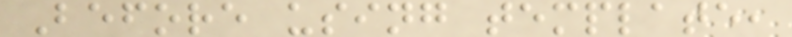Before using template,
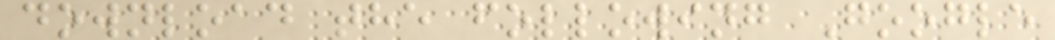download the following Google
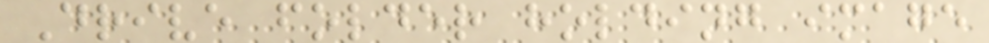Drive folder holding image
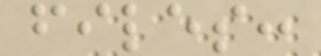files:
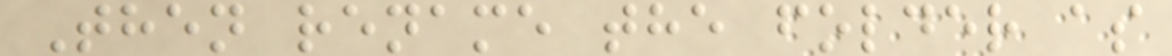Then rename the folder as
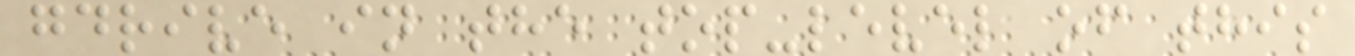gdrive in the top-level of this
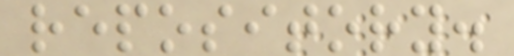repository.
